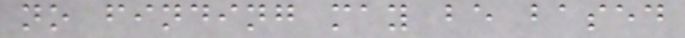no finding may be based
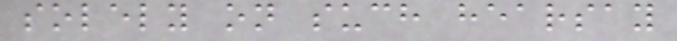solely on such hearsay
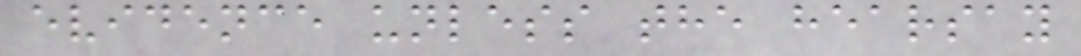evidence unless the hearsay
